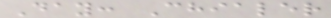Day: Chialer
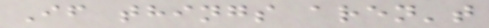If things aren't
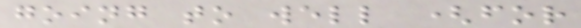going to well (for
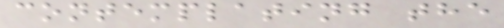contemplating the
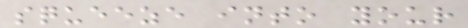squeeze into your
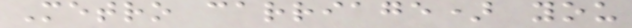Metro carriage) you
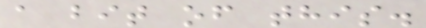a bit of this.
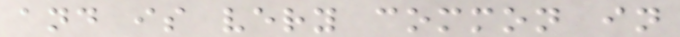and is very common in
